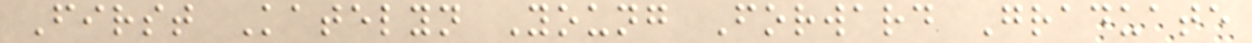First Katelyn Young Forward Graduate
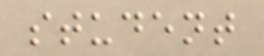student
